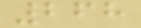268
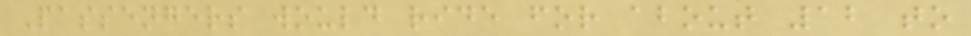Passengers would ride for about 12 to
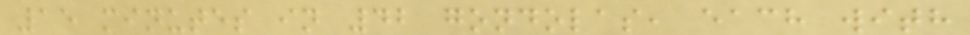15 minutes in 42 gondolas, each with
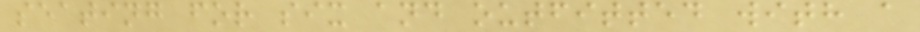seating for six and outfitted with a
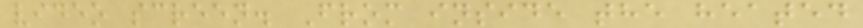video screen. From inside the heated
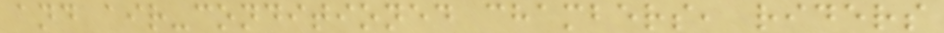and air-conditioned chambers, riders
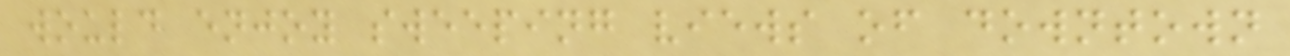would enjoy sweeping views of downtown
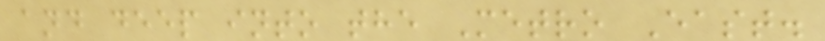and deep into the Metro East.
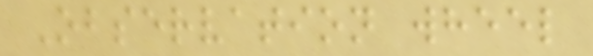Observation wheel
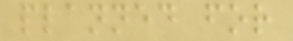planned for
